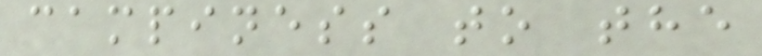campiness to the
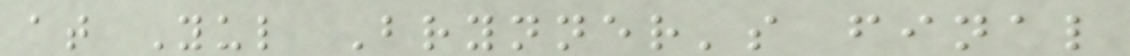at Yul Brynner's final
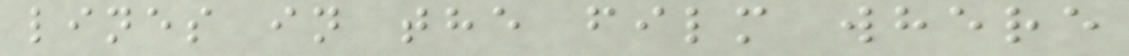lines in the film where
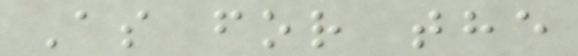As for the
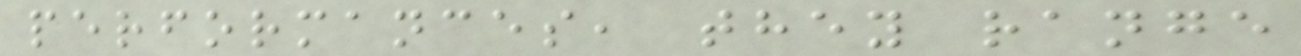performances, they range
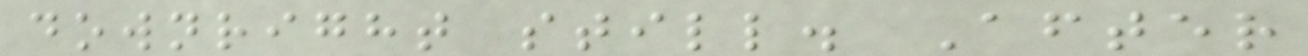downright still. After
